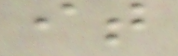it
